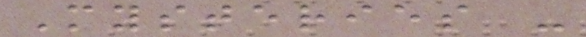Mysteries -
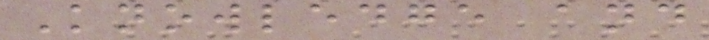Knowledge and
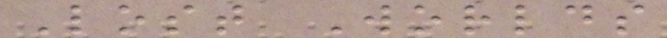Lost Worlds
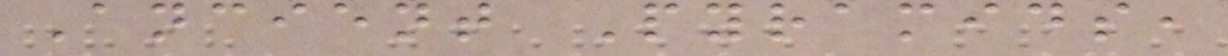Ancient Pyramids,
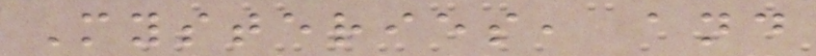Mysteries, and
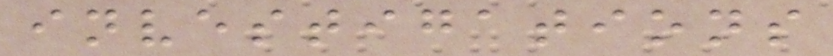investigations
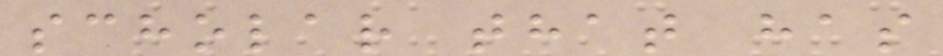scholar that has
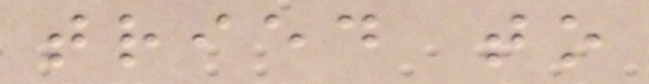tried to
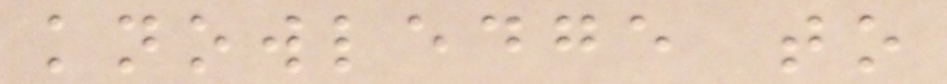knowledge to
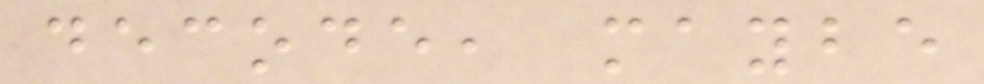decode, maybe
